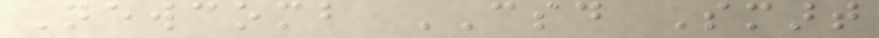Newcomb CSD Smart
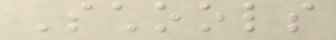Schools
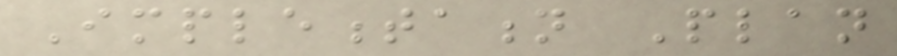Implementation Plan
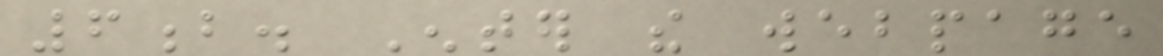6b. Enter the webpage
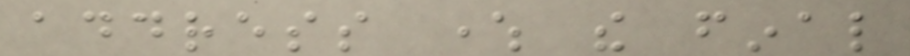address where the final
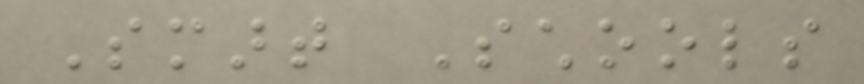Smart Schools
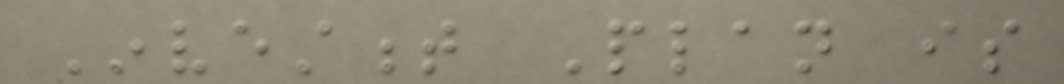Investment Plan is
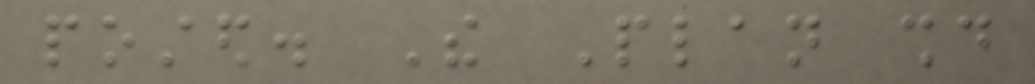posted. The Plan should
